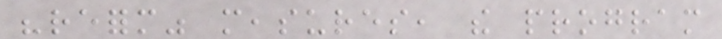"reform" measures, the program
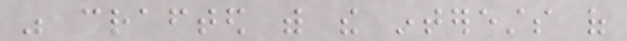was crafted with the interests of
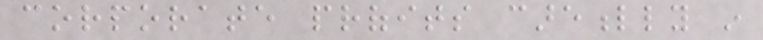corporate profits carefully in
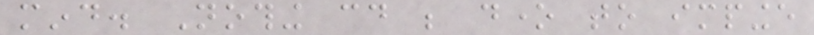mind. Nothing could be done to impinge
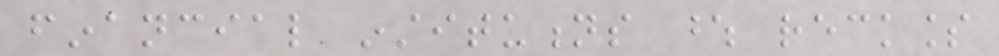financial institutions whose reckless
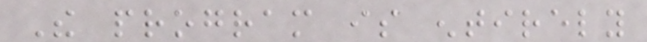The program is entirely
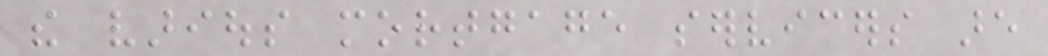the various mortgage servicers are
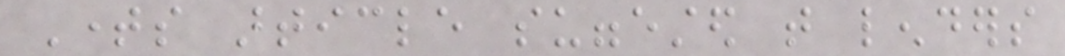Times article suggested that lenders
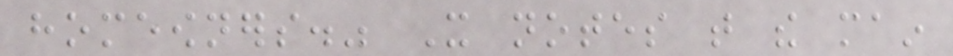homeowners." It notes that the main
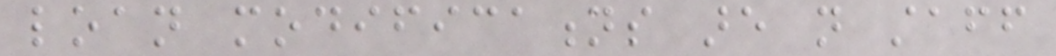loan modifications are not staff
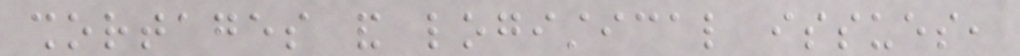shortages and logistical issues,
